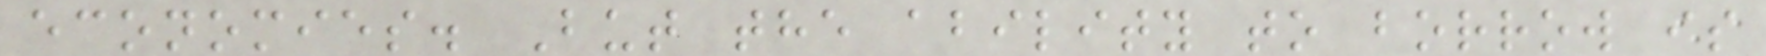economies. But the ability to borrow is
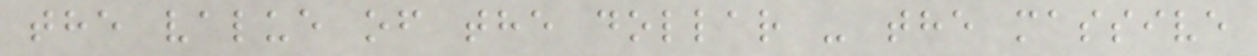the value of the dollar - the massive
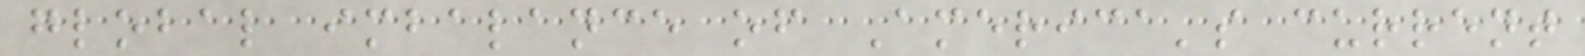global imbalance of America's current
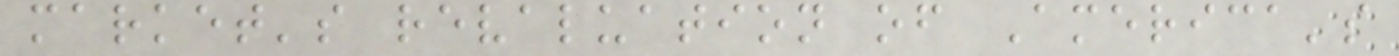market's revaluation of America's
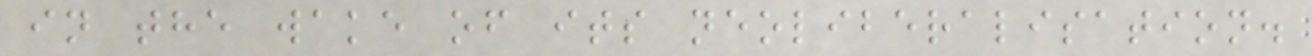in the wake of its neoliberalisation.
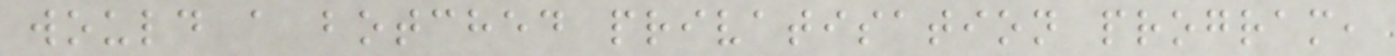would a botched privatisation program,
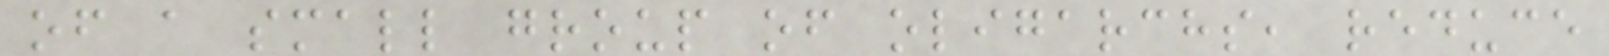of a small group of oligarchs, reduce
